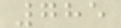785
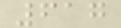617
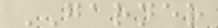GARNER
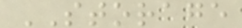STORAGE
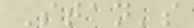Stan's
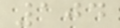104
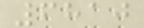6810
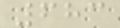683
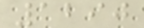1290
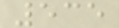535
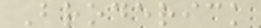Broderick
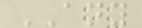ANY
